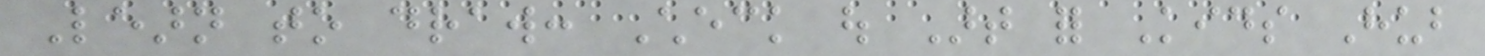Learn to draw: Check out Art for Kids Hub
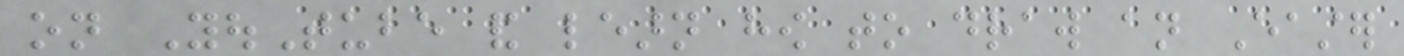on YouTube and learn how to draw an Easter
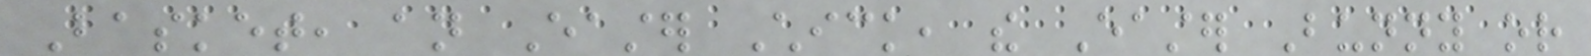Basket, an Easter Chick, the Easter Bunny or
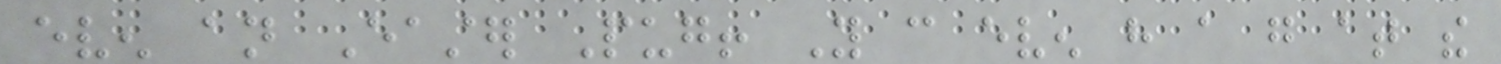even an Easter Pug! You can even have a go at the
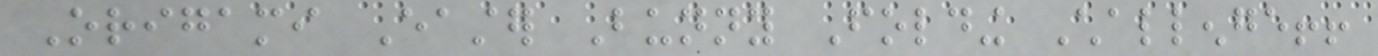Origami Easter Bunny Folding Challenge!!
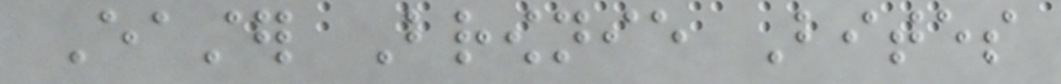Easter Brownie Bites
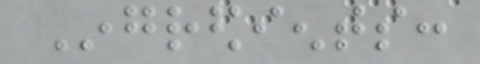Ingredients:
